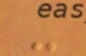-
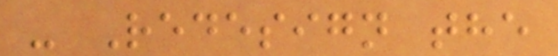- Redesign the
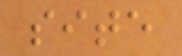site
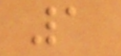1
